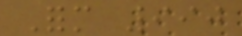Form 990
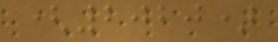(2020)
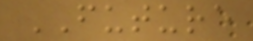FUTURE
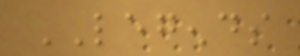LEGENDS
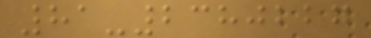81-2380227
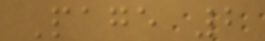Page 2
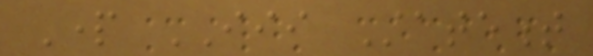Part III Statement
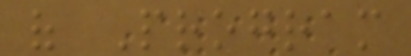of Program
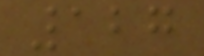127
